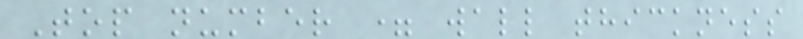Top number = wall thickness
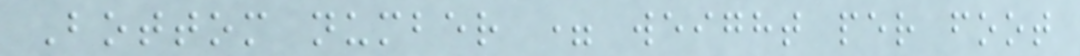Bottom number = weight per foot
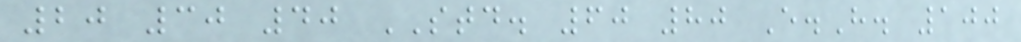20 30 40 STD. 60 80 E.H. 100
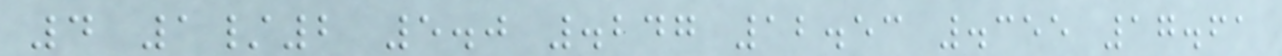4 1/2 5.0 .247 12.53 .355 17.61
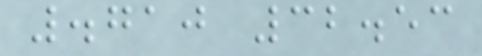.710 32.53
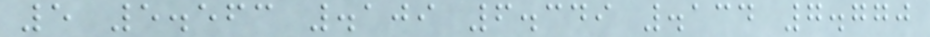5 5.563 .109 6.349 .134 7.770
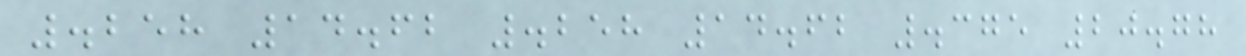.258 14.62 .258 14.62 .375 20.78
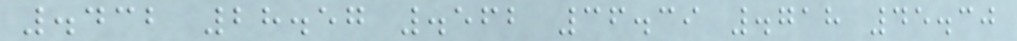.432 28.57 .562 36.39 .718 45.30
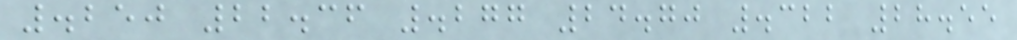.250 22.36 .277 24.70 .322 28.55
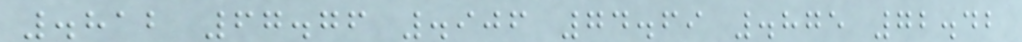.812 67.76 .906 74.69 .875 72.42
